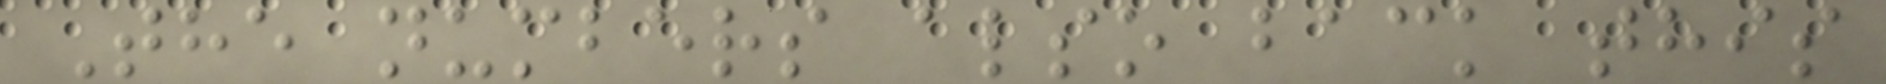The numbers also back this
